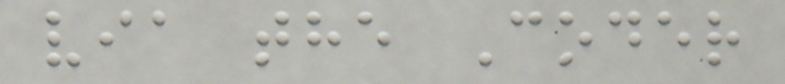via the Coder
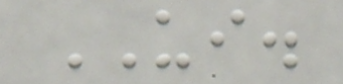UI.
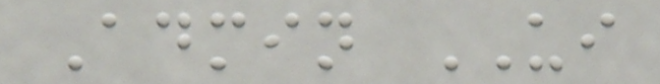Admin UI
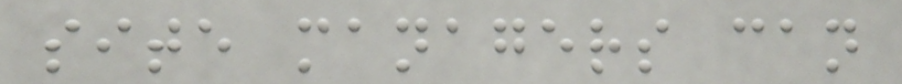site managers can
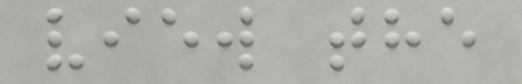view the
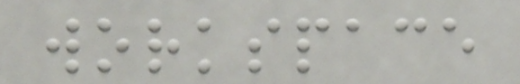workspace
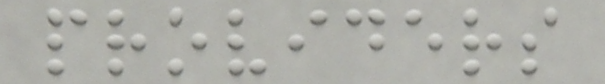providers
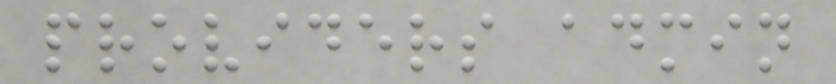providers admin
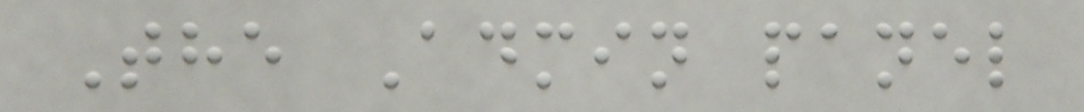The Admin panel
